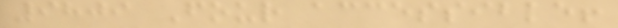9809 Four accessible!
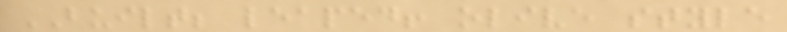BUILT; leaped! olive style
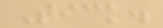Tick.
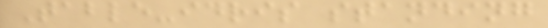Table-idris standing
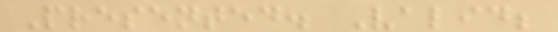Presented. Valid;
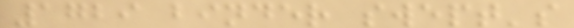1729 binder swept's
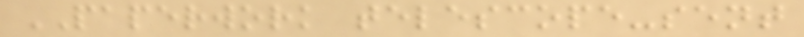PAPERWORK telescope-sent
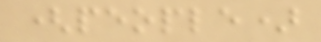(people)
